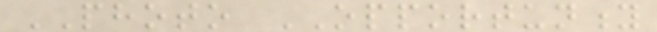PHOTO OPPORTUNITY
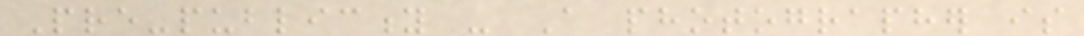Pre-publicity - A photographer is
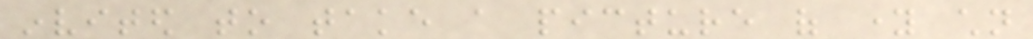invited to take a picture of young children
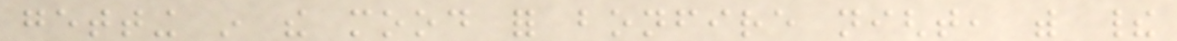getting in the mood for bonfire night, with their
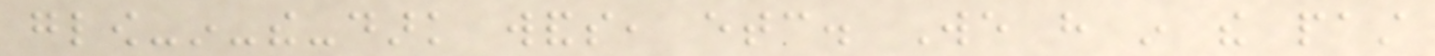glow-in-the-dark wands, etc. We have in the past
